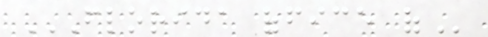FLORIDA OFFICE OF
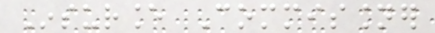Insurance Commissioner
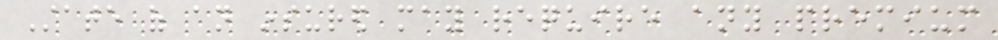State of an insured may require any premium
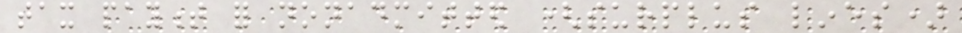tax payment for nonadmitted (surplus lines)
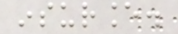insurance.
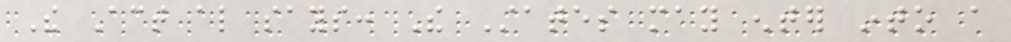The Act also says: The States may enter into a
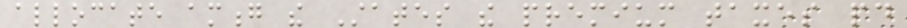allocate among the States the premium taxes paid
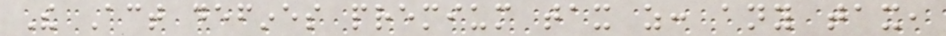The Act defines premium tax as: any tax,
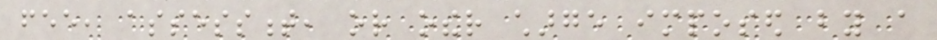fee, assessment, or other charge imposed by a
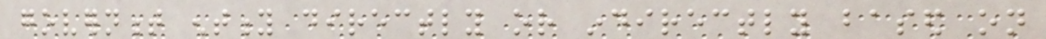government entity directly or indirectly based on
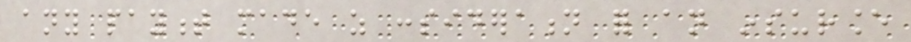any payment made as consideration for an insurance
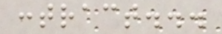contract...
